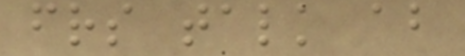friends talk about
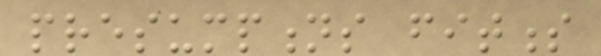presumptions fitness
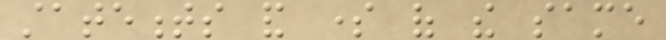statements and some of the same
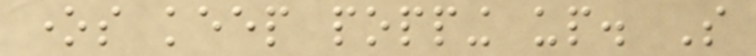ones keep popping up. So
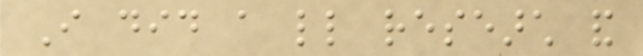I did a little research and
